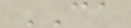CA
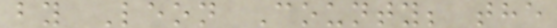by Leon County; the
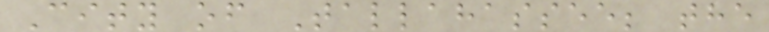City of Tallahassee; the
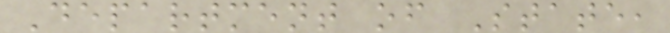Department of State,
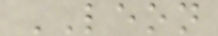LEON
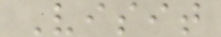Visit
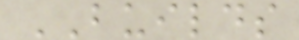BUILDS
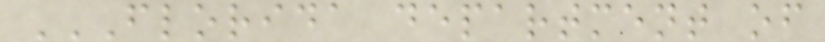FLORIDA DEPARTMENT OF
